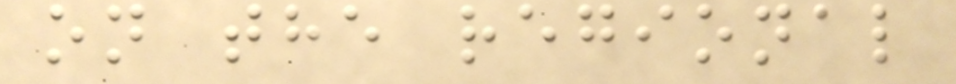on the regional
